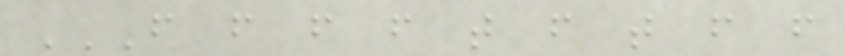F F F F T F T F F
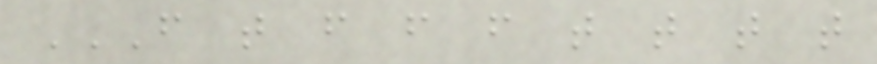F T F F F T T T T
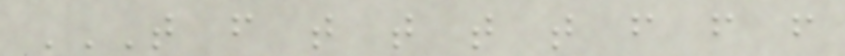T F T T T T F F F
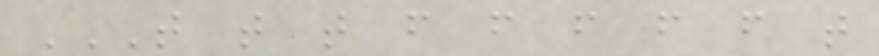T T T F F F F F T
